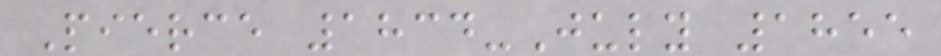Pierce 1834-July 1855
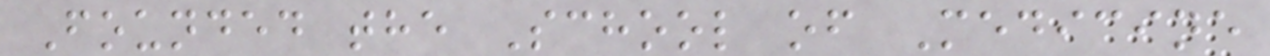Founded the School of Medicine
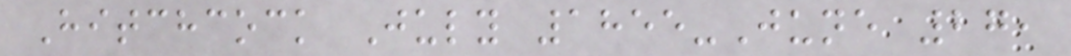Hitchcock July 1855-June 27,
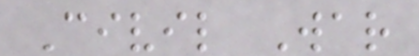Civil War
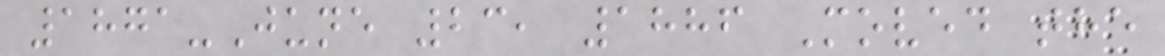1871-June 23, 1886 Moved the
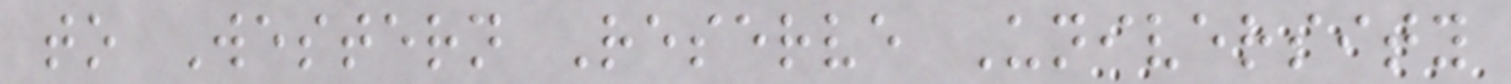to Western Reserve University
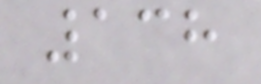138
